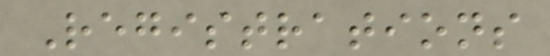Registrations
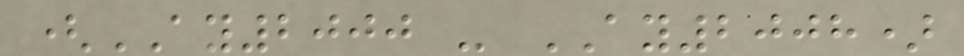(AY2000 - AY2008)
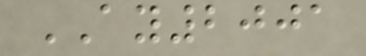AY2001
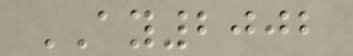AY2002
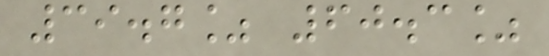39.7% 60.3%
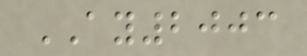AY2003
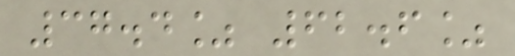37.4% 62.6%
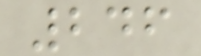246
